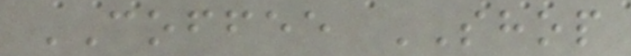COFFEE SHOP
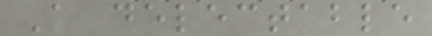A delectable
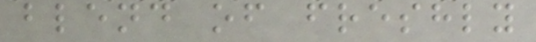blend of freshly
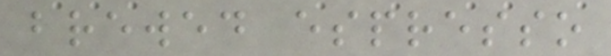brewed espresso
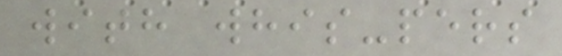with whis-pers
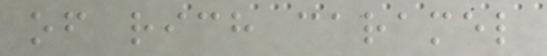of rich caramel
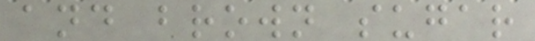and brown sugar
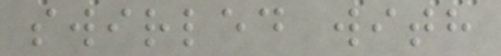swirled with
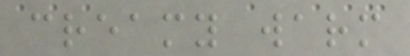creamy warm
